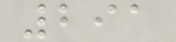291
